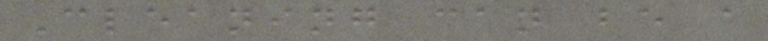Cleaning can be a
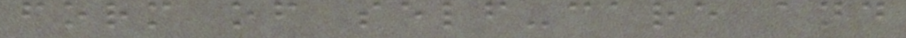form of self-care and
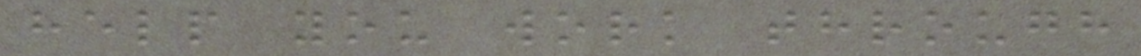help you work through
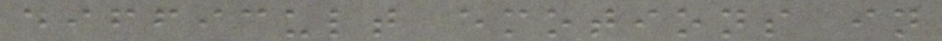difficult emotions in
